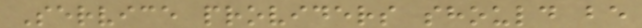Service providers should be
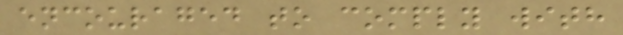encouraged to comply with
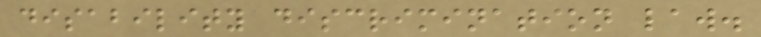disability discrimination law.
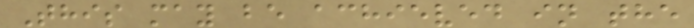This may be achieved in the
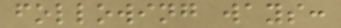following ways:
